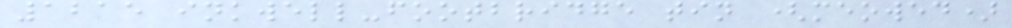1215 inkwell-footbridge tin (meowed)
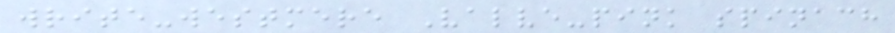write-westmere Valve-pink spinach
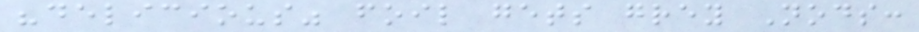"delicious" foil gets grey Nods:
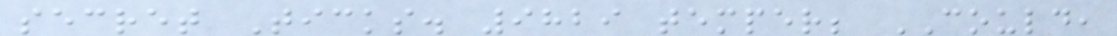secret Ticks. 9829 temper; COULD,
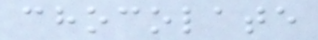chocolate
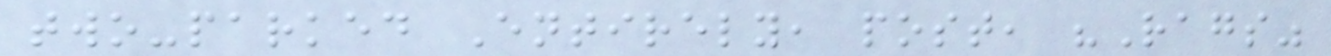two-parked Entirely, post, "Rags"
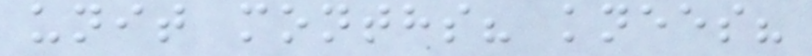unit months? knees?
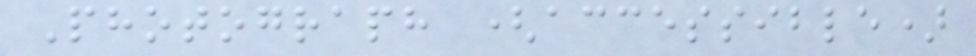Photograph (accessible)
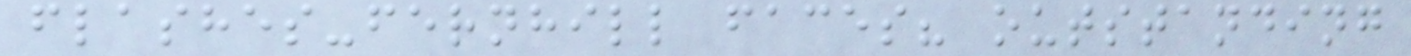flashes-fernhill faces? outstanding
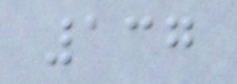137
